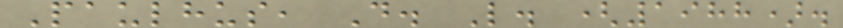Paulhus, D. L. (1988).
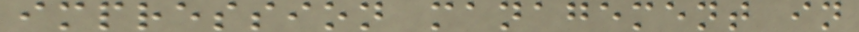impression management in
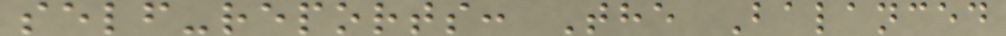self-reports: The Balanced
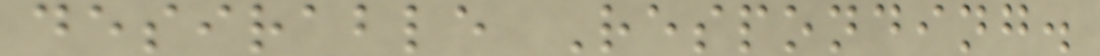desirable Responding.
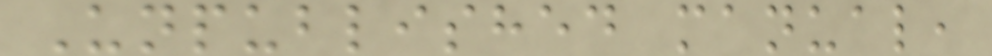Unpublished manual,
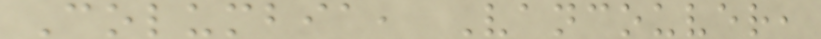Columbia, Vancouver,
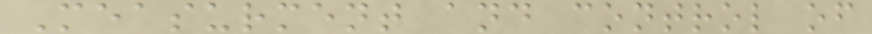Measurment and control of
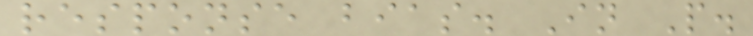response bias. In P.
